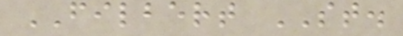FILBERT ST.
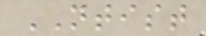NTIST
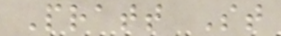Pratt St
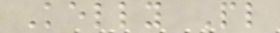Kelly Pl
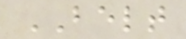BELT
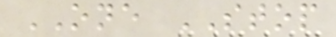ONE STOP
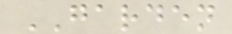GARDEN
